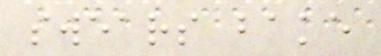swears bake
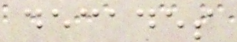decades
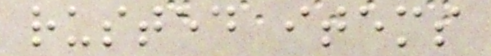rusted items
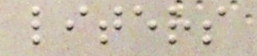liters
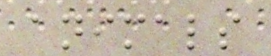animals
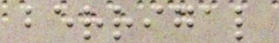berrigal
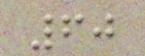60
